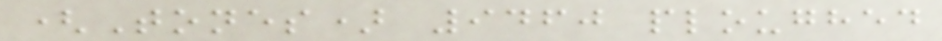(Tones) 9460 ploughed
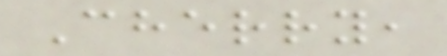Cherry,
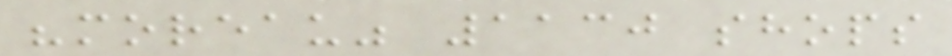"moreau" 1130 shops
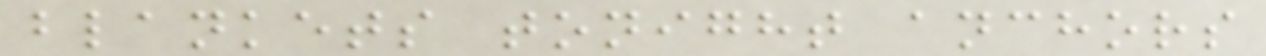blankets tonight anchors
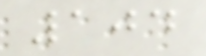104
